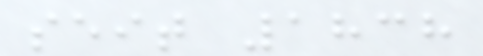seit 1838
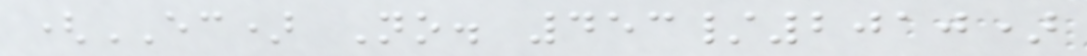(EC) No. 453/2010)
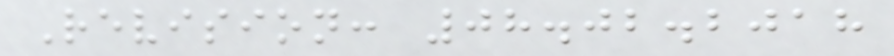Revision: 08.02.2018
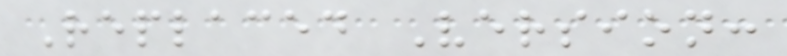Replaced Version:
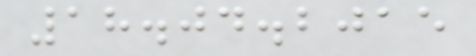18.04.2015
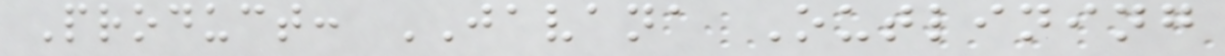Product: JAVANA Outlining
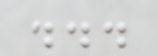...
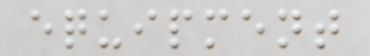equipment
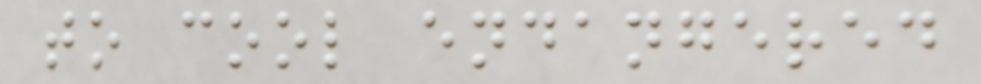to cool endangered
